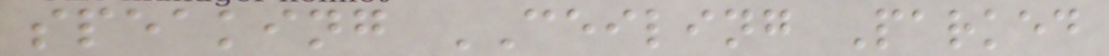speaking CEILING Parked
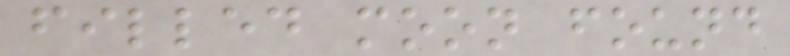filled moon found
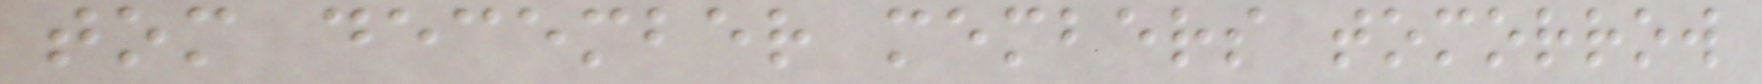tom december members tomorrow
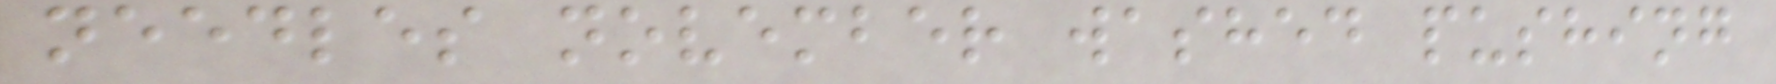needles november washed pushing
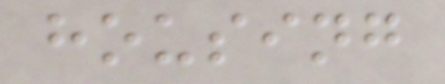housing
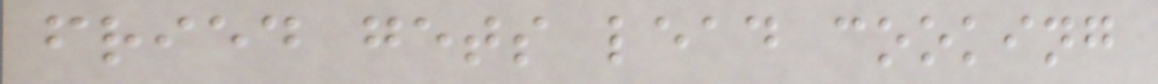fried gets lead cooking
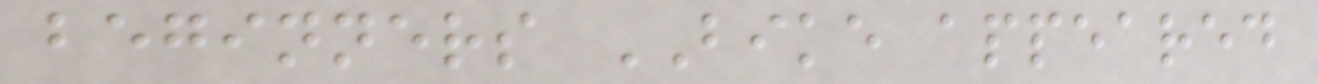beginners BIKE appeared
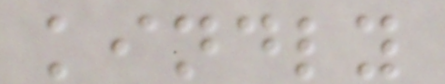kindly
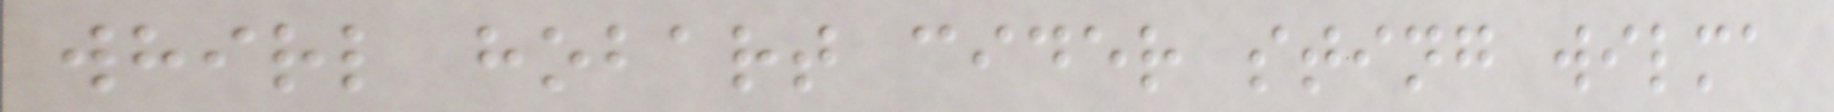whirl hobart cider sting wilma
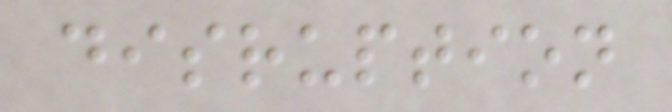disruption
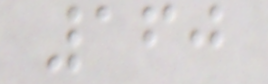160
